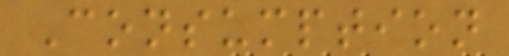Consumption
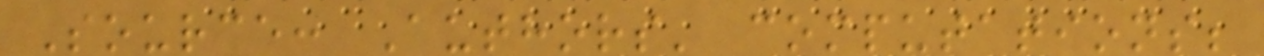Source: Authors' computations;
